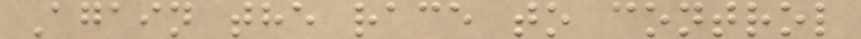Again the race to control
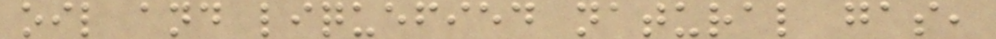oil and liquefied natural gas,
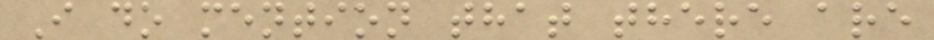I do mention that there are
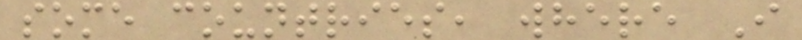some countries, where I
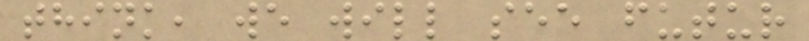think, we will see futur
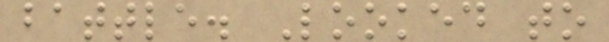battle. Looked to
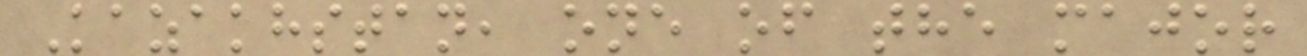Kazakhstan, one of the major
